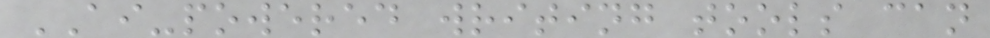AI-powered writing tools can
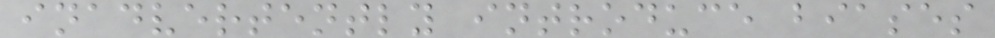inadvertently introduce biases
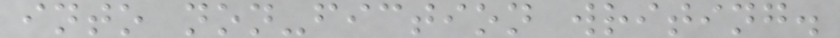into non-fiction writing.
